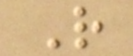R
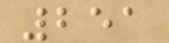251
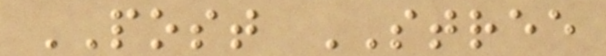POST STREE
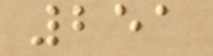251
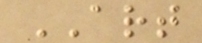ART
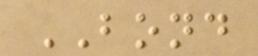BOND
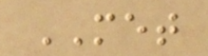MET
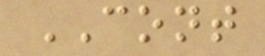CONT
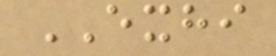EXHI
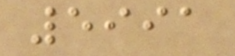5991
